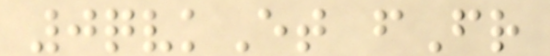0qvkEt fFr
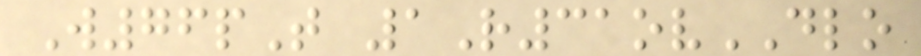W76pT 1R31ovDLO
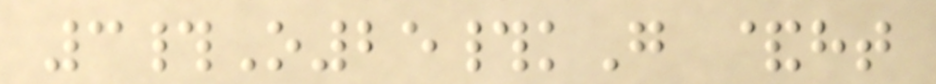3#O25#kG &ht
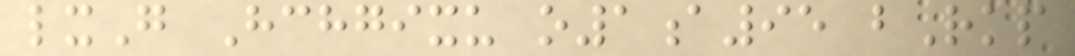lxG Hchgixu o1a95 bRkp
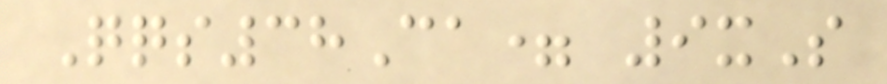Qqs38Ca= 9xS
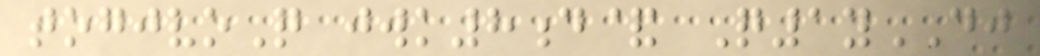togjvoQ jwk8d& Q1yDJ
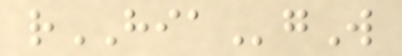rHIAgW
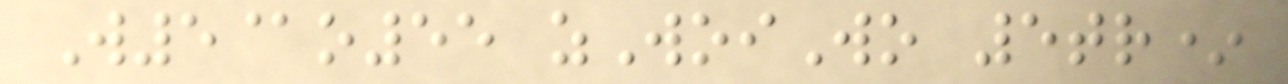W5@o55 zWoiWo 5tr*
